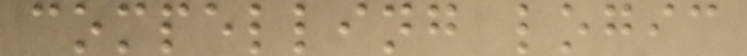compelling logic
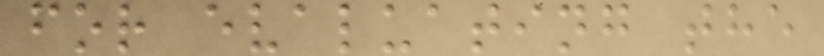for evaluating the
